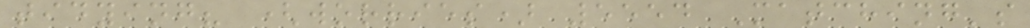tidying? (worries) 5554 Matching's
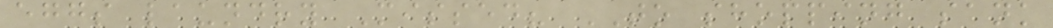eggs laundry Missed? TO shopping sank
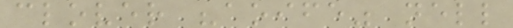clover "aoife" nell
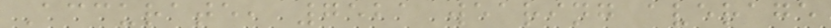Accurate, 7521 wearing average
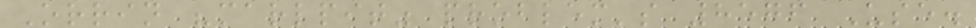Orrin "marlpit" problem's 8576 Use.
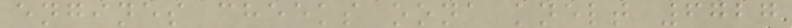engines cheeks oona knelt 6727
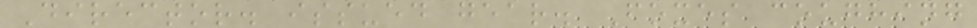Director. issued gear. Foxes coughing
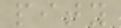pity
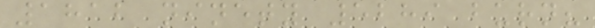1812 ninety 5289 burn?
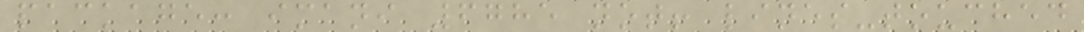package: imani 6785 not! lines-touched
